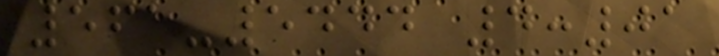561-5444 4:01
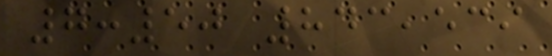7:50 843,539
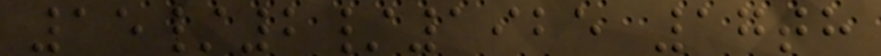15/2/1925 17th
